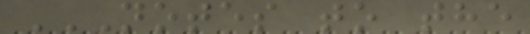NOTES TO THE
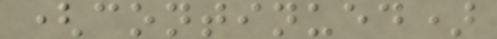(continued)
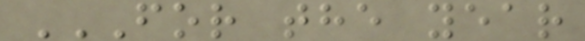FOR THE YEAR
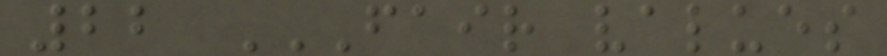22 FAIR VALUES
